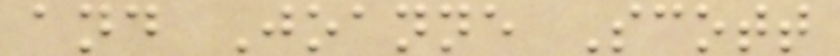and Joanne Scott
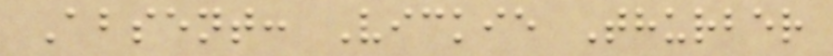Absent: Vickie Thurber
